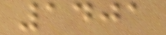1401
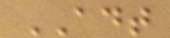ADT
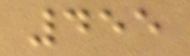455
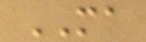MA
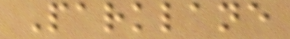Parklane
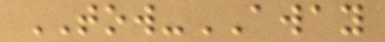TOW-AWAY
